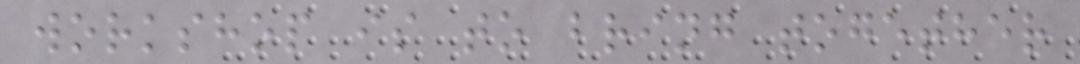workshop is to bring together
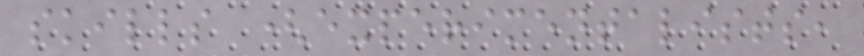skills (experimentalists,
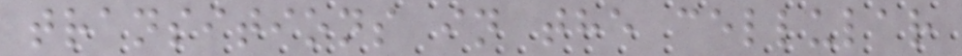transitions in the cellular
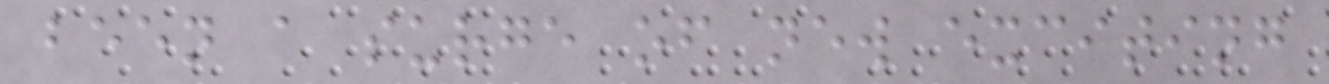been a surge of new exciting
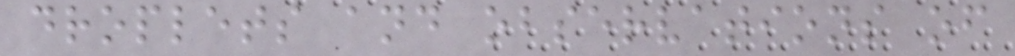droplets and observations of
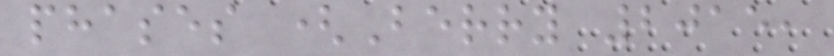phases (Berry 2015,
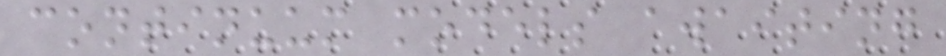continuum models awaiting
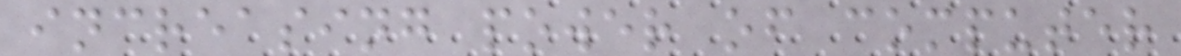increasing power of computer
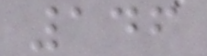146
